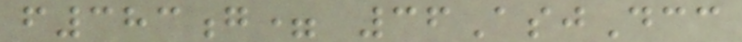f383g= 36AsjDcc
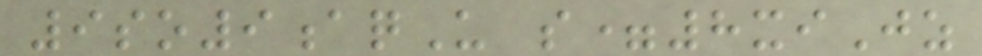9so9aqU s=8xiJz
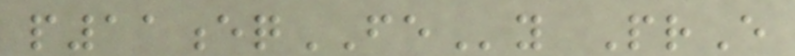p11eqFEy PrE
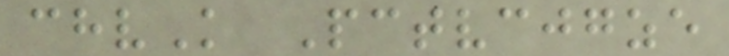chvK Pctvcjgze
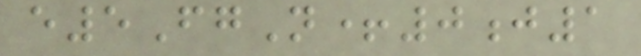e5FgN+0j1
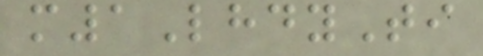m1LhdyTi
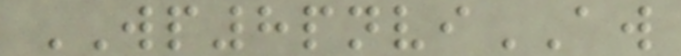WP8pnviAW
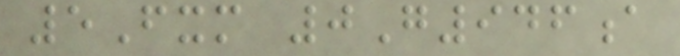5Fxm 0G946a
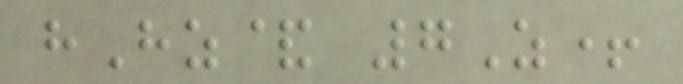hHz& 7Z+
